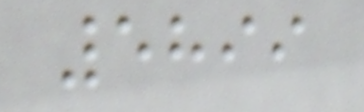5899
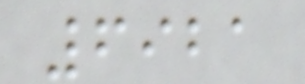6921
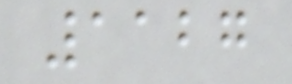1127
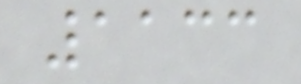1133
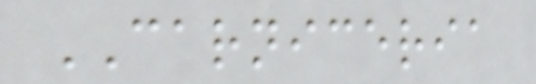CARNICERIA
